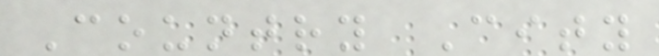Country City
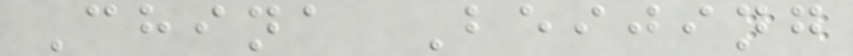China Beijing
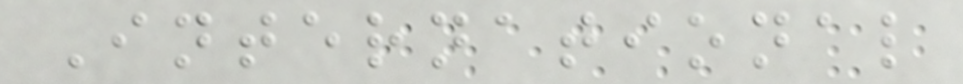International
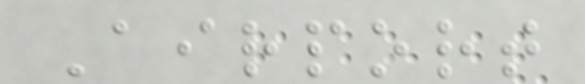Airport
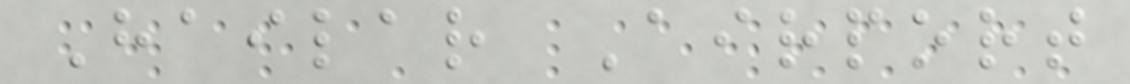Hailar Airport
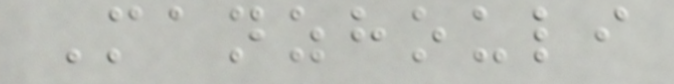Manzhouli
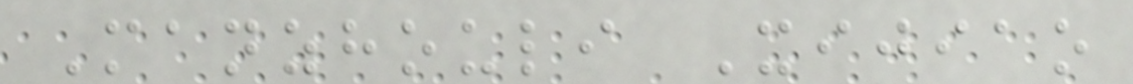Manzhouli Xijiao
